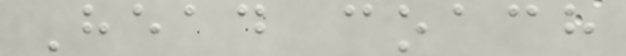Head coach
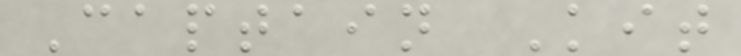Captain Kit
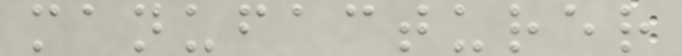manufacturer
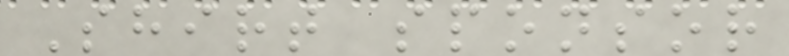Shirt sponsor
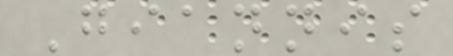Giannis
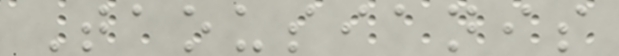Taousianis
